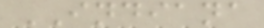INDIANA
